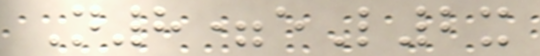N8=eL2x
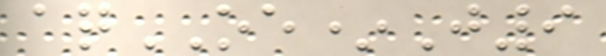aqOE*J9
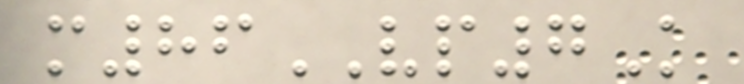m86VP7K
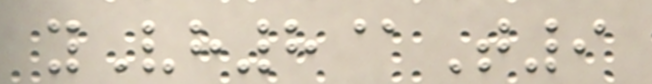yVh8@T9
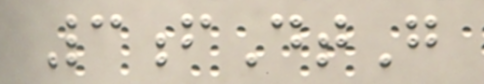3fDtG
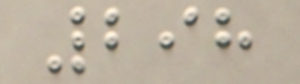298
